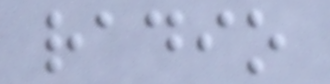radio
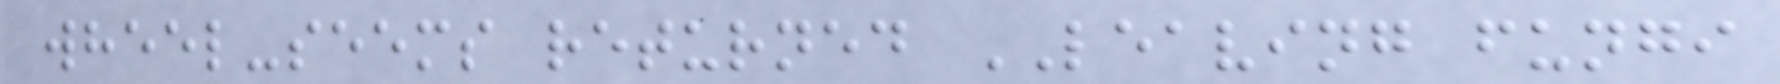wheel-seems returned LEAVING fungi
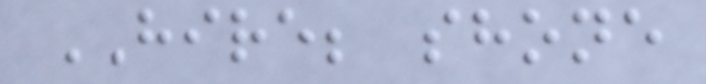HIRE; shone
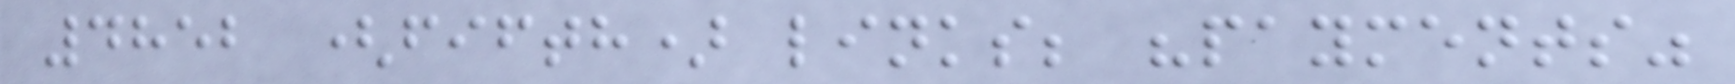4852 (fifth) links; "payments"
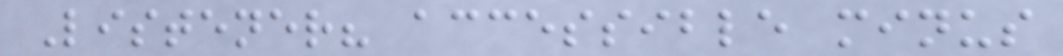Listener? accessible minus
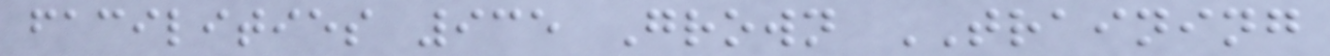facilities 935 Grown TRAINING
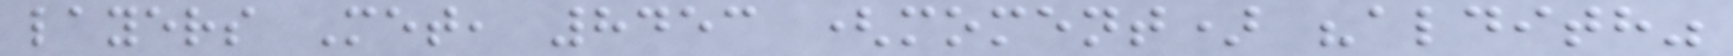layers Met, 8453 (moment) "aldith"
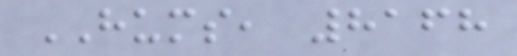HUMS, 8168
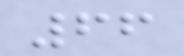66
